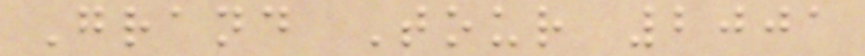Grand Tour 2001
